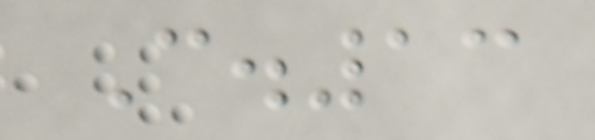C.13
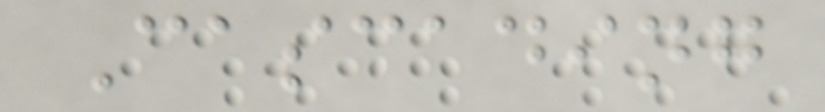Cascading
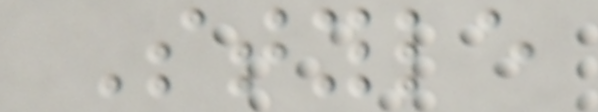Style
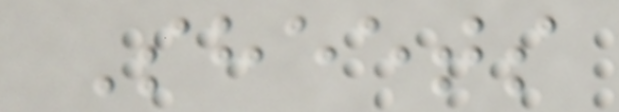Sheets
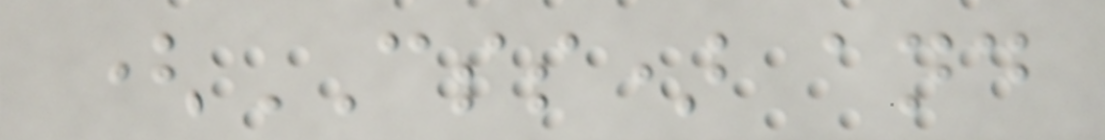(CSS) and
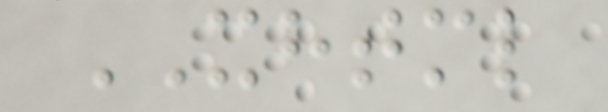XHTML
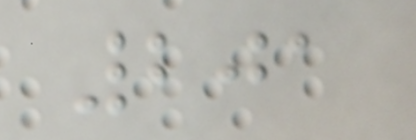201
